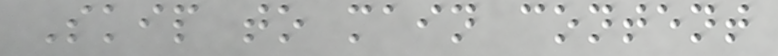Skip to main content
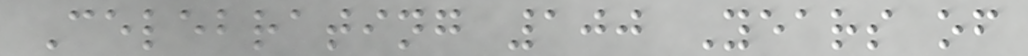Celebrating 100 Years of
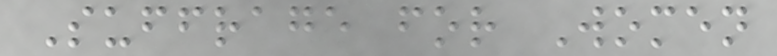Suffrage for Women
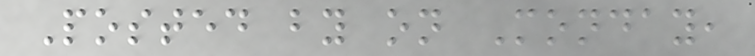Posted by on Monday,
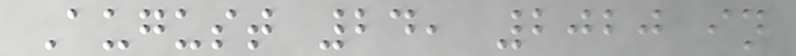August 24, 2020 in
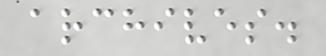archives.
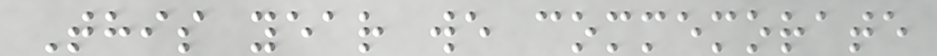This year we commemorate
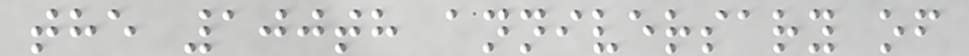the 100th anniversary of
